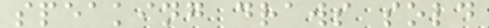speaking draws sold
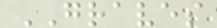GRAVES
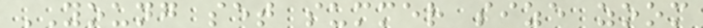YOUNG set summer size zoom
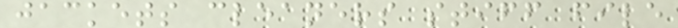jackets cleaners stiff file
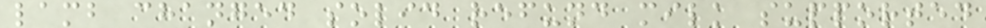lamb changed solid refund milk supported
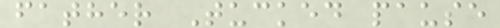father Tucked pause
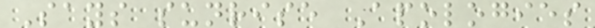Says sunrise Apologies
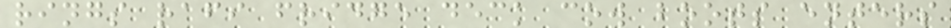rings rafi fridge deck cow boots enters
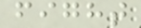fight
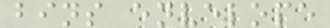bins envelope
